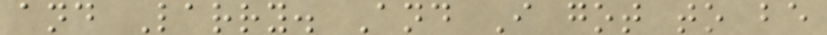and Larry. And I got to be
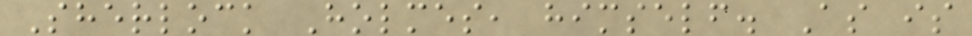Sherlock Holmes, himself. As is
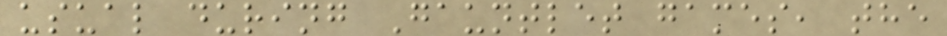usual during Gauntlet games, the
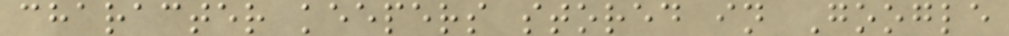character keepers stored in Google
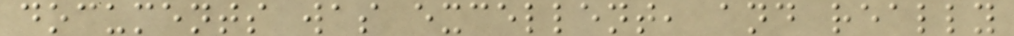documents was excellent, and really
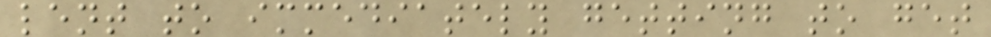lent to immediately getting to get
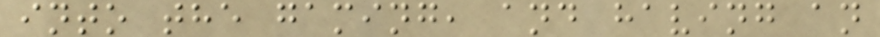into the gaming, and having an
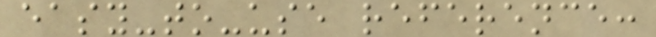easy-to-use reference:
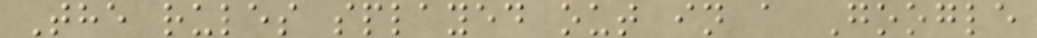The rules splayed out in a Google
